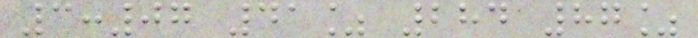3:07 41% 284 87%
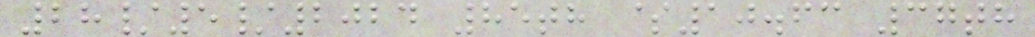28/5/2024 85th $10.63 37th
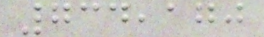734,170
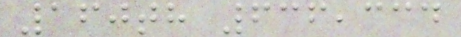160th 636,334
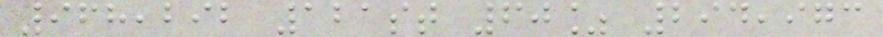968,292 121st 60% 294,973
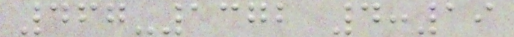467-1372 4:19
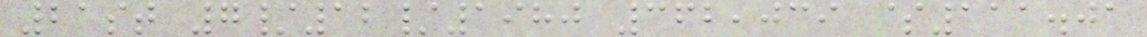21st 7/12/1980 362,039 $111.01
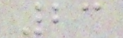23
